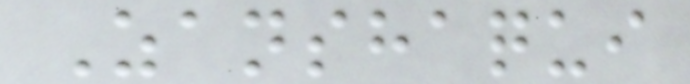Zanshaqui
